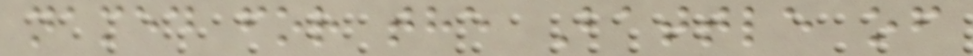named for the Battle of
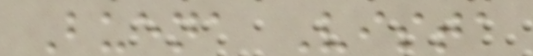Buena Vista
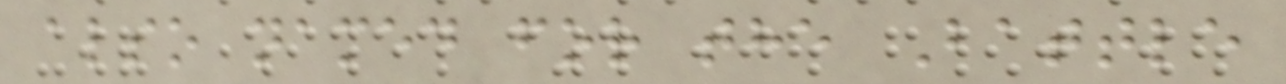also named for the Battle
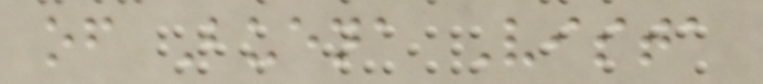of Buena Vista
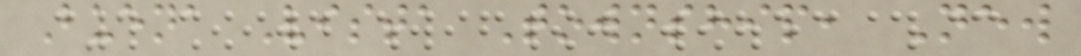Buena Vista Township, New
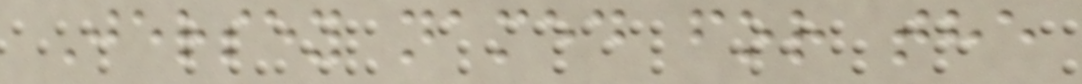Jersey named for the
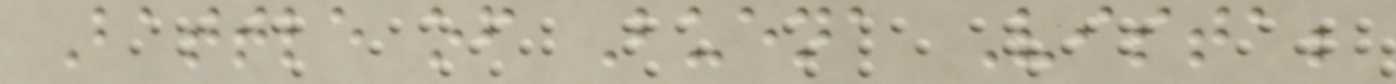Battle of Buena Vista;
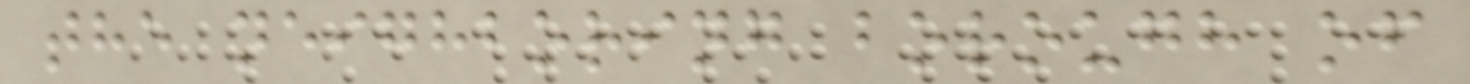the neighboring borough of
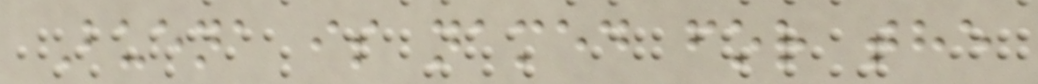Buena is named for the
